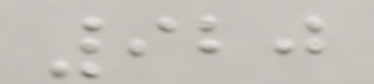920
